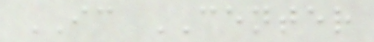IC CENTER
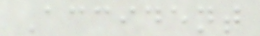Accident
